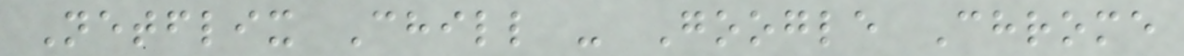Netflix Chill - Google Chrome
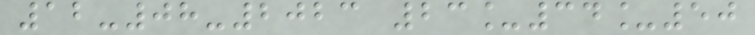12-08-2023 23_34_50
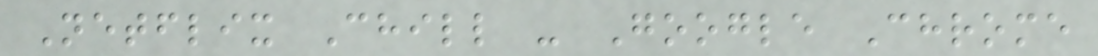Netflix Chill - Google Chrome
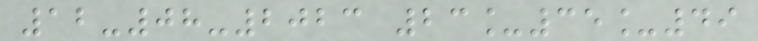12-08-2023 23_35_49
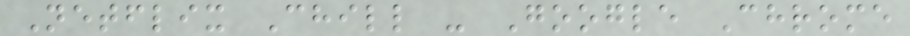Netflix Chill - Google Chrome
